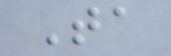Ta
